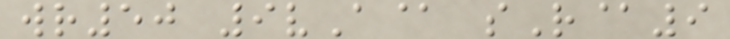wr50 9vA@ sR@9
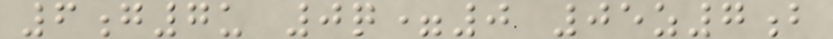6g7u 0q=0 05z7b
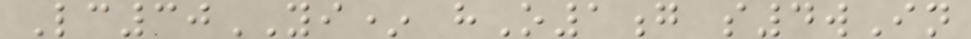Lc30YI* hO1g s4wIn
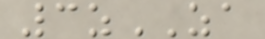3zZA
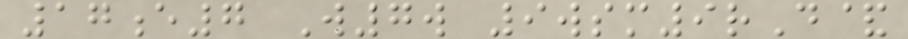17e7 W7w 9wsm9rD&
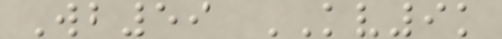Wb59 KV9k
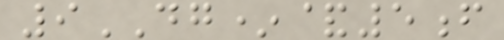9DG*&5f
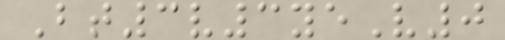Bt3v3yeV0
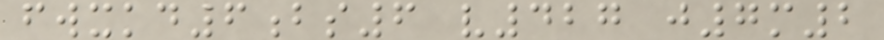fwxkd6bs6 v427 j7m2
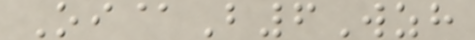Oi@B6Wzh
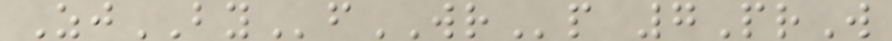ZjBYfWRp 7PrW
